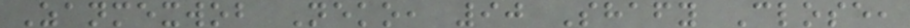Zanmexwob Neko, 90 Shafy Close,
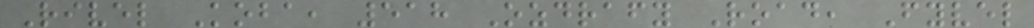Rivel Koba, 518 Ozdrafy Road, Fyvel
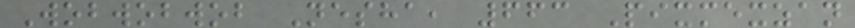Wobwobwob Nesha, 663 Pixmexzan
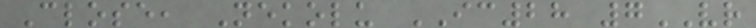Close, Nekolu IC28 7VR
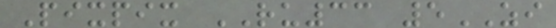Pixpix RU33 5ZI
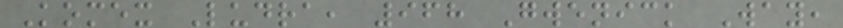Komex Ludra, 968 Gwenick Way,
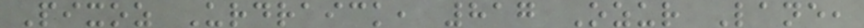Pixoz Urdraick, 817 Ozur Lane,
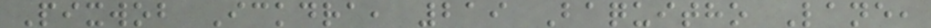Pixwob Ickdra, 219 Baquitho Lane,
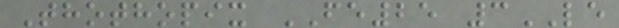Thothopix FE25 3LE
